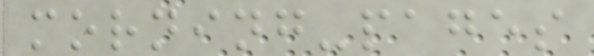morning-pages
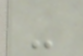-
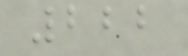222
